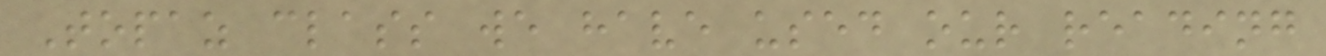Topaz class we have used our reading
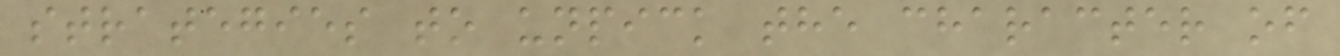strategies to unpick the character of
